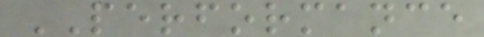PERFORMANCE
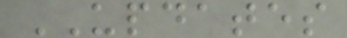UPDATES
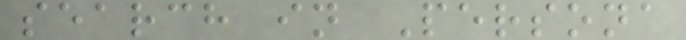search in Persona
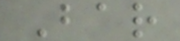Bar
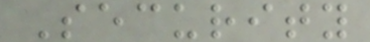Security
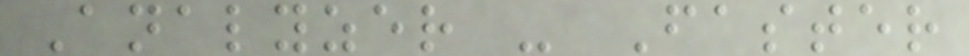Analyzer - Faster
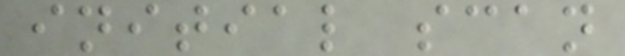initial scan
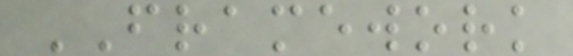FRAMEWORK
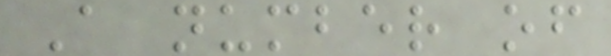A number of
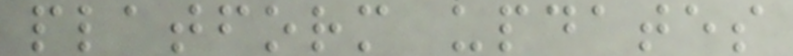platform updates
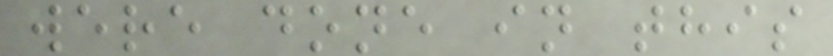were done in this
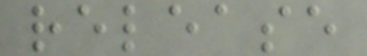release
